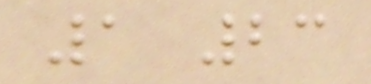1 23
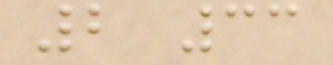2 33
